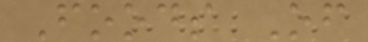Foods Of
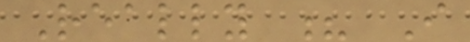Really ? I
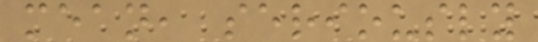mean, seriously
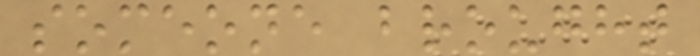someone brought
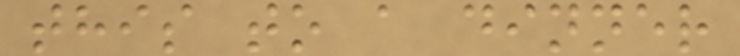this to a dinner
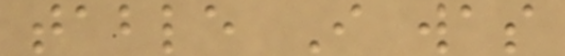table I was
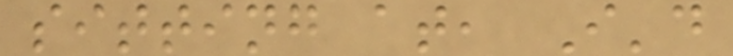sitting at, I'd
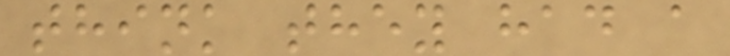think they had a
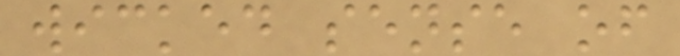wicked sense of
